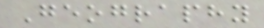Geography
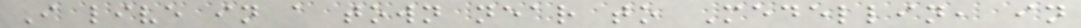I live in a town near to Medellin, in
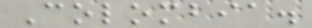Colombia.
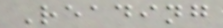Reading
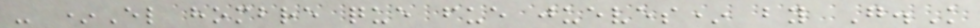- *El hombre que fue jueves* by G.K
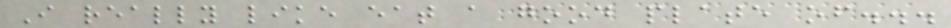I really like eat a good plate of...
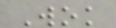Wok
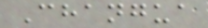Changua
